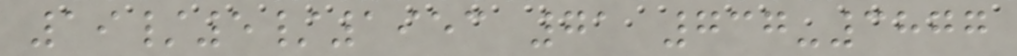19/5/1953 71 737-3877
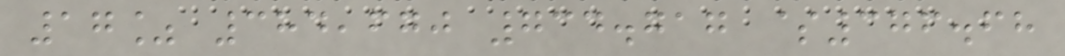17% 384,670 734.717 $376.68
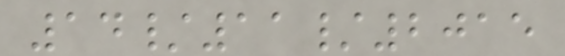14/11/2015
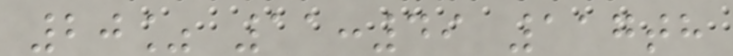20% 11:49 117th
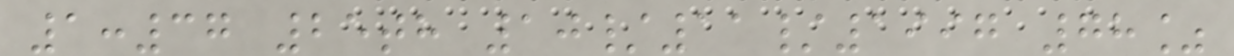1:37 25th 10/11/1997 78%
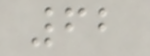62
